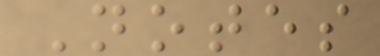Notes
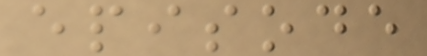episode
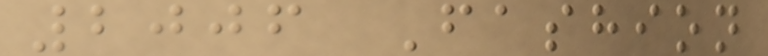2006 Fashion
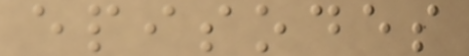episodes
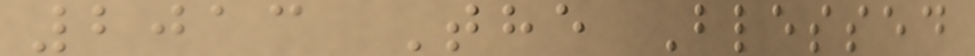2013 The Blessed
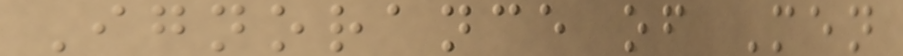Ignorance of Men
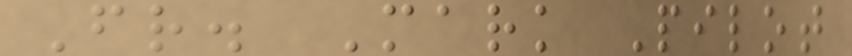Fr. Mark Pilot
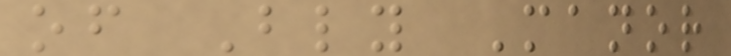of Bly Manor
